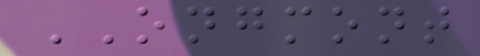ONGMONT
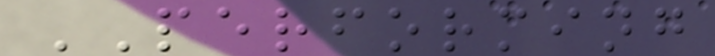PERFORMING
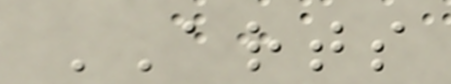ARTS
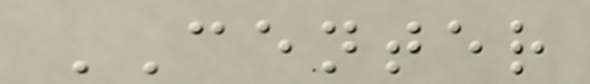CENTER
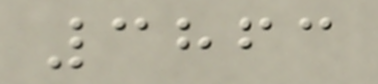3863
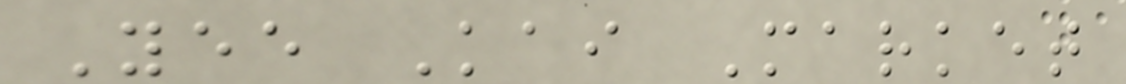Yee Kai Market
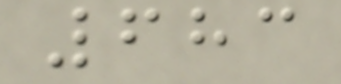683
